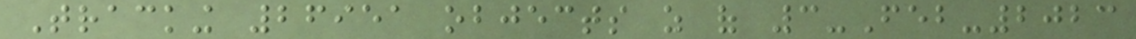Tracking 26951 objects as of 3-Feb-2023
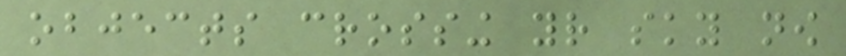objects crossing your sky now
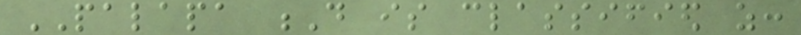PALAPA D is classified as:
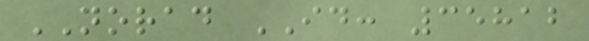NORAD ID: 35812
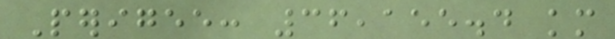Perigee: 36,155.4 km
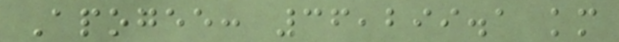Apogee: 36,299.1 km
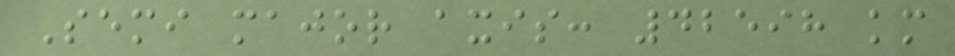Semi major axis: 42598 km
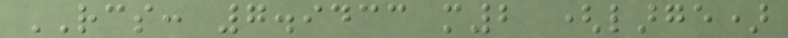RCS: 7.9433 m2 (large)
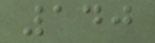140
